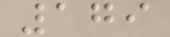179
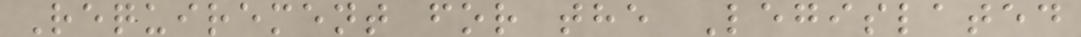Requirement for the Legislated
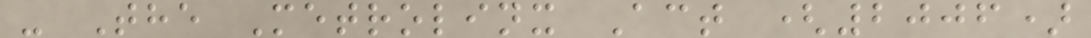- The Metrolinx Act (2006)
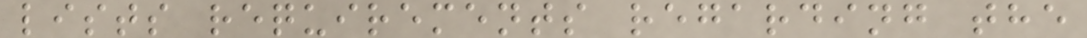lists requirements regarding the
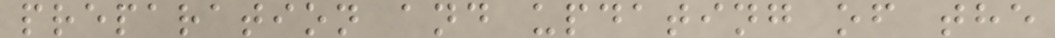preparation and updating of the
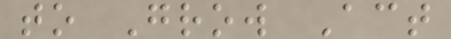to Grow Act
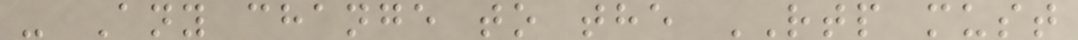- Any change to the RTP must
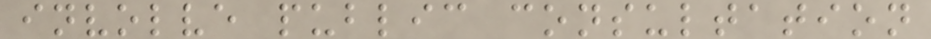involve public consultation
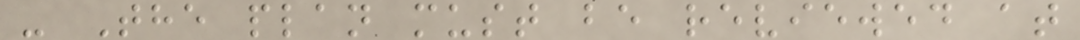- The plan must be reviewed at
